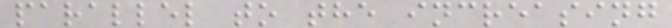parallel to the increasing
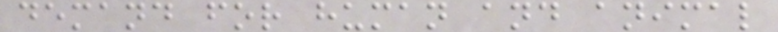demand for human and animal
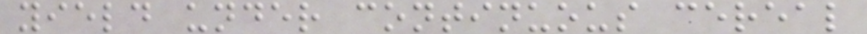yield under continuous cereal
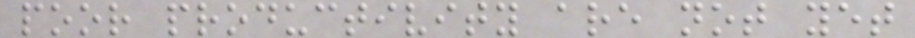poor productivity are not yet
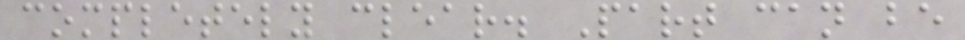completely clear. Part can be
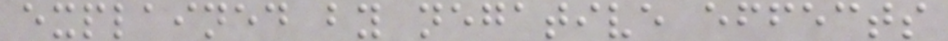explained by negative effects
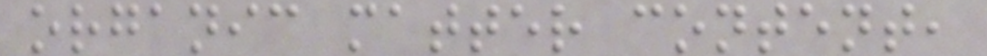organic matter content,
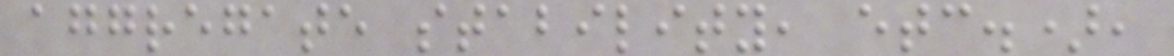aggregate stability, etc.),
